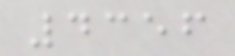4356
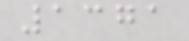1371
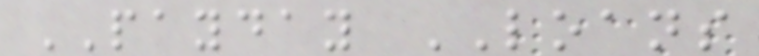PAYDAY LOANS
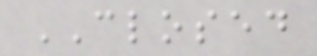CLOSED
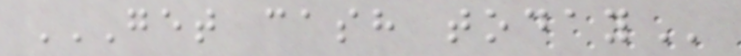GET CASH TODAY
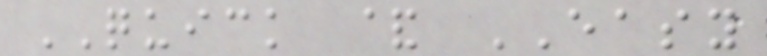QUICK & EASY
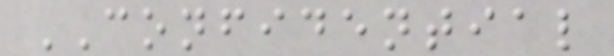CONFIDENTIAL
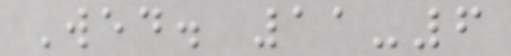Wed. 11-6
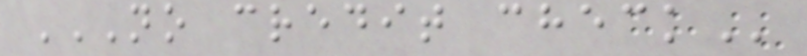NO CREDIT CHECK
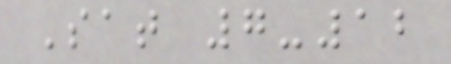Sat 7-12
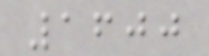1600
